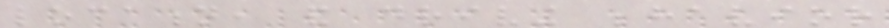location, and driving behavior
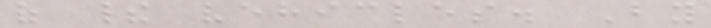of their vehicles. By
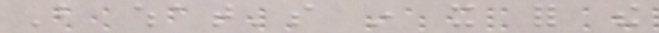But what's in it for the
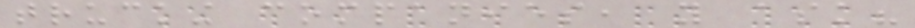trucking companies, you ask?
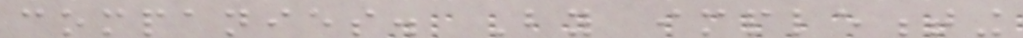companies. By implementing
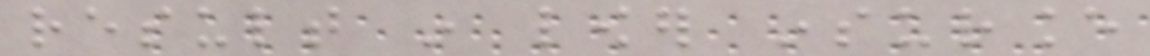result in lower insurance
